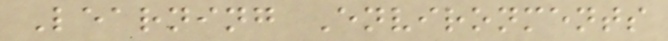Learning Environments
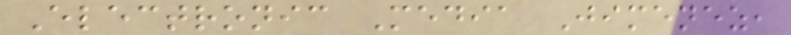Electronic Media Jimenez,
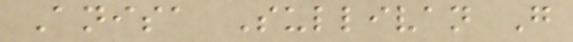Anisa Sullivan G
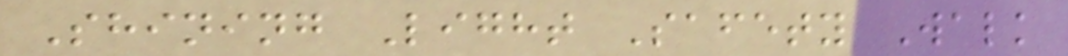Shining Light Safety Walk
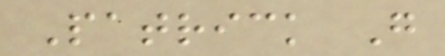Patrick G
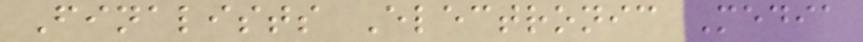Finalists Electronic Media
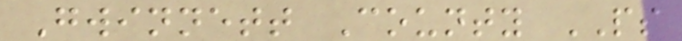Gwinnett County PS
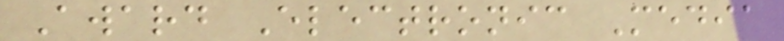Award Electronic Media
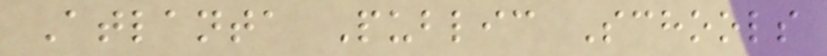Atlanta Public Schools
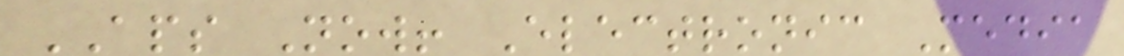APS Now! Electronic Media
